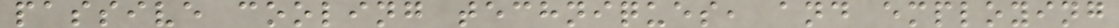passive cooling techniques, and employing
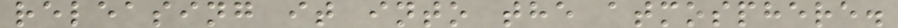releasing it into the atmosphere.
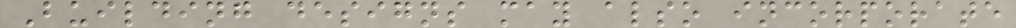Building designs may also incorporate
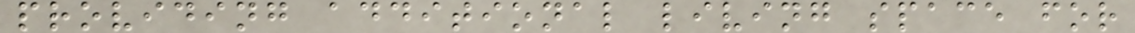providing additional living space for
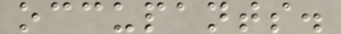occupants.
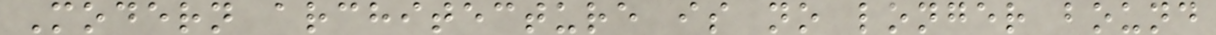Modern architecture is no longer bound
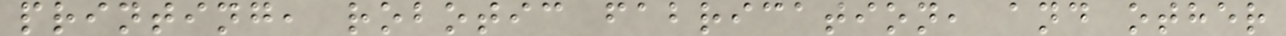printing, robotic fabrication, and other
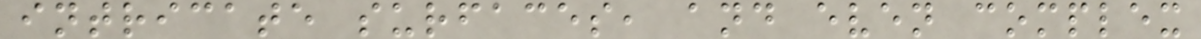intricate surfaces, and even complex
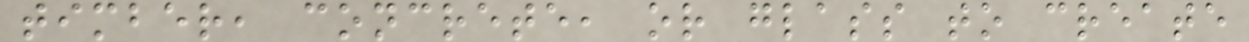timber, concrete, or glass to create
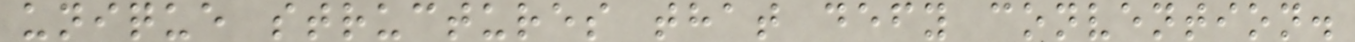unique structures that defy convention.
